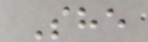She
